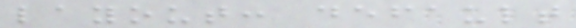layout: default
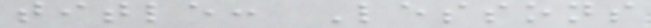title: Lessons
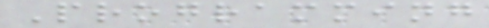Programming
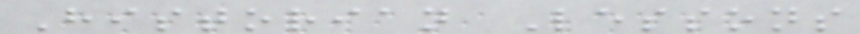Historian Lessons
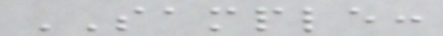SAMPLE:
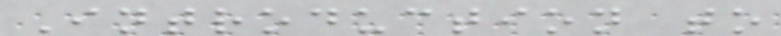Introduction to
